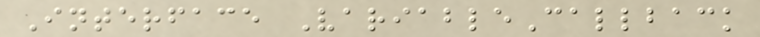Interface VariableCallback
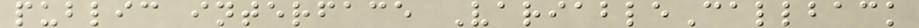public interface VariableCallback
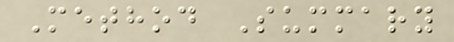Method Summary
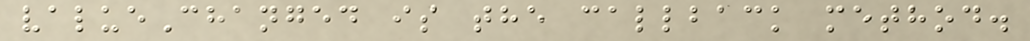valueChanged is the callback method.
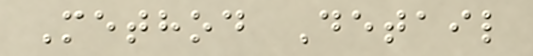Method Detail
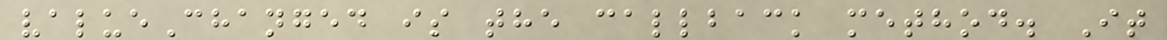valueChanged is the callback method. It
